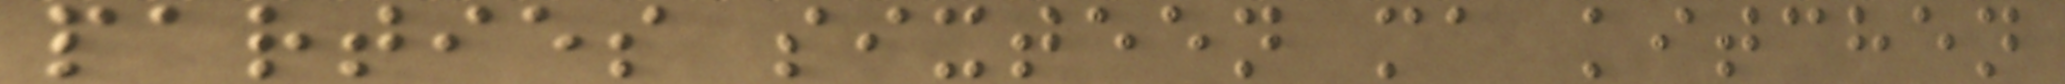parties sixteen ma kitchen
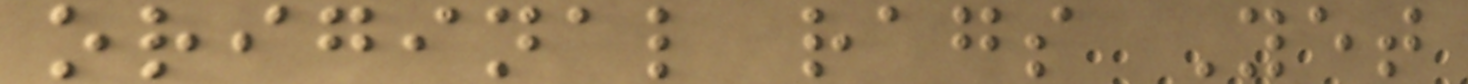original rags Yet
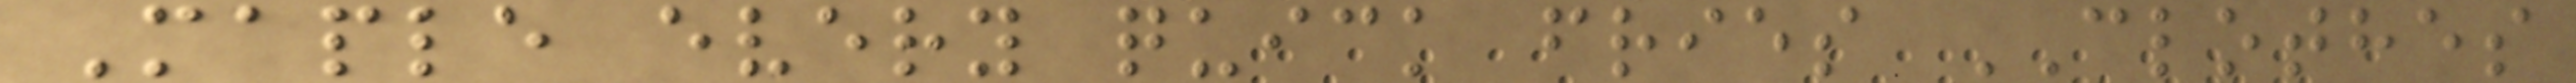Maple every quick fries CLOTHES
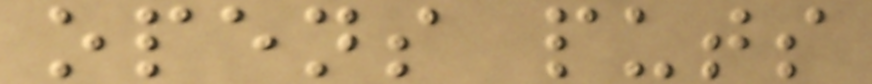opens puts
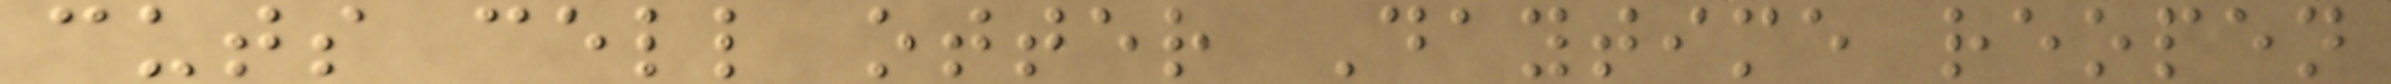cuts cell otter Daytime reopen
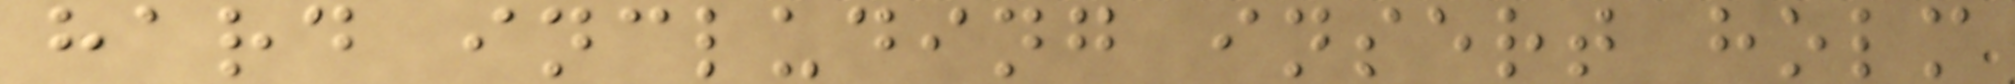hard including insert holm
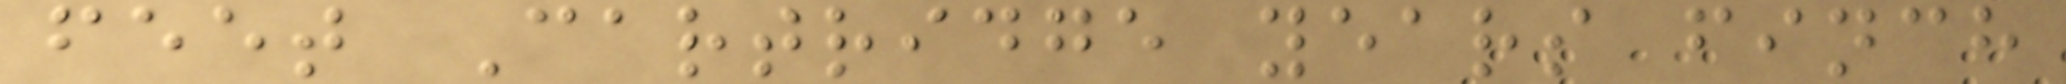feet Cartridge years finch
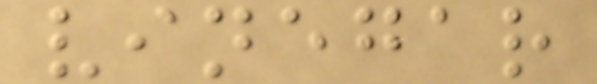vinegar
